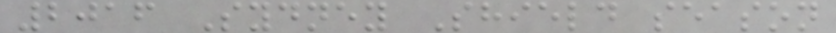2016 Sydney Shield season
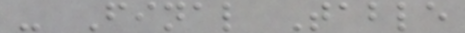- Final Table
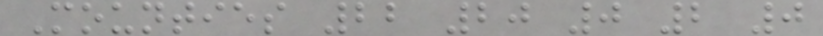Mounties 22 20 0 2 0
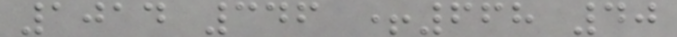1014 346 +668 40
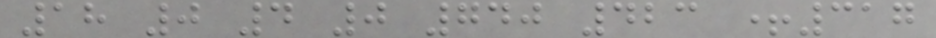18 0 4 0 740 423 +317
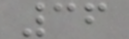36
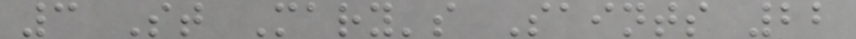3 St Mary's Saints 22
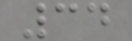34
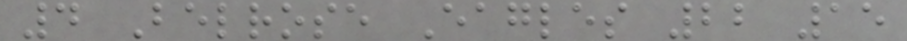4 Belrose Eagles 22 15
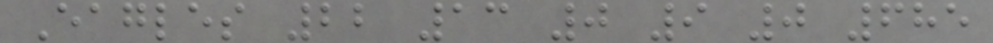Eagles 22 13 0 9 0 685
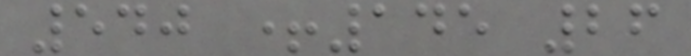540 +145 26
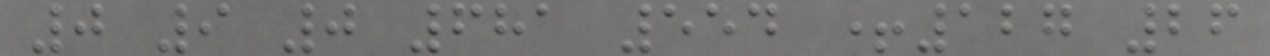0 9 0 681 554 +127 26
